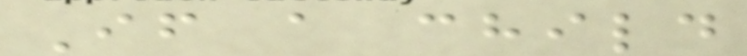If a child
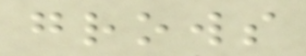grows
